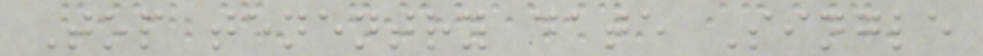Top tenentry date Single
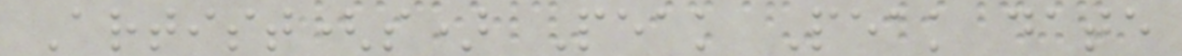Artist(s) Peak Peak date
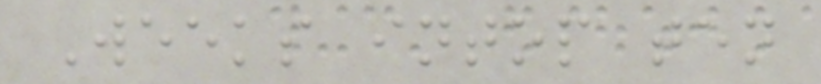Weeks intop ten
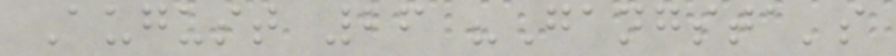August 26 "Gangsta's
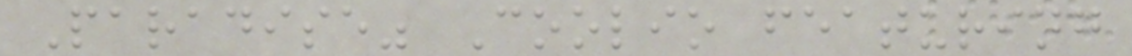Paradise" Coolio featuring
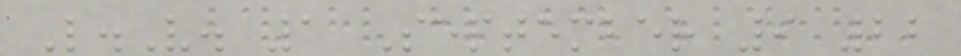L.V. 1 September 9 22
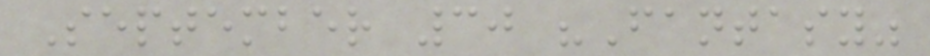September 30 "Fantasy"
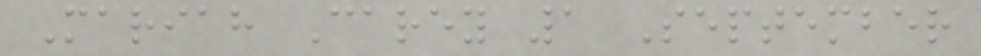Mariah Carey 1 September
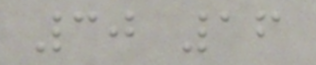30 16
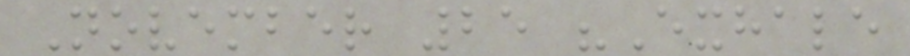November 25 "Exhale
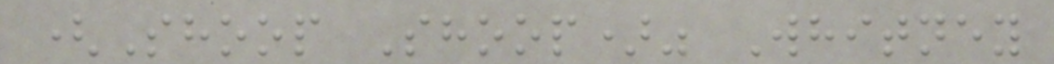(Shoop Shoop)" Whitney
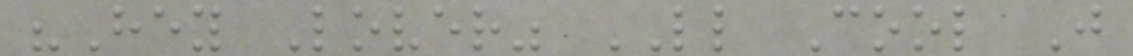"Hey Lover" LL Cool J
